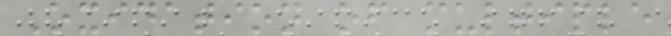Oxidation of multiple
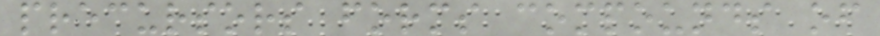precursors forms compounds of
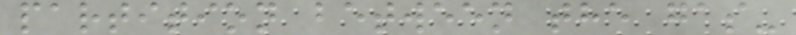partition between the gas-
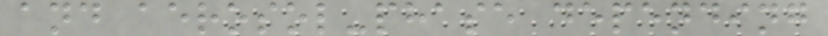and aerosol-phase depending
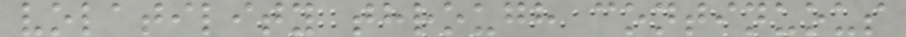volatility through continuous
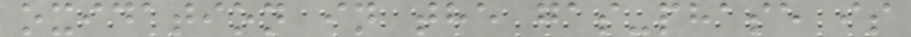oxidation in the gas-phase is
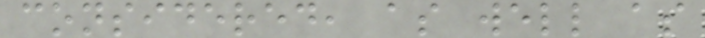considered, as well as
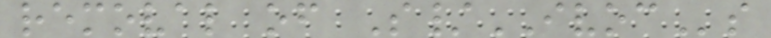removal of S/IVOCs
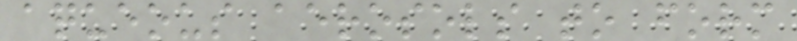aqueous aerosols to form
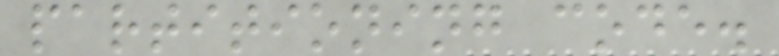partitioning code.
